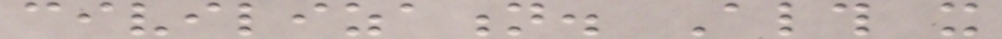civilization. Although it
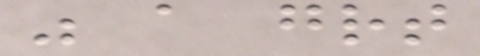was a great
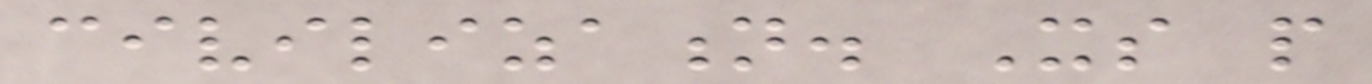civilization. Its people
